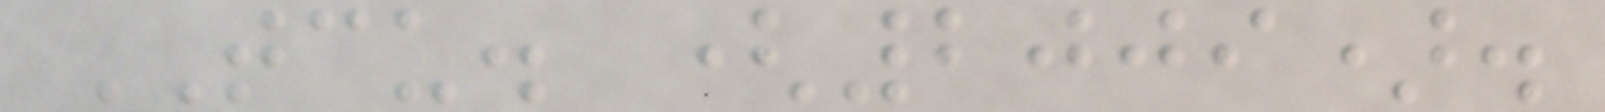TCU. (2009).
